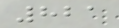821
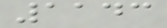1143
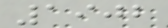1902
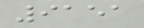9151
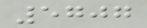5707
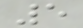5
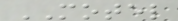MOTEL
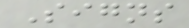Signs
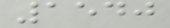1540
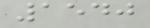1540
